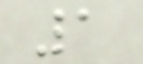1
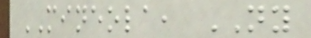MINEOLA, NY
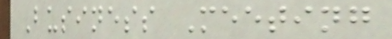Business Meeting
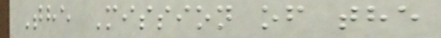The Mission of the
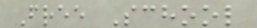Free School
